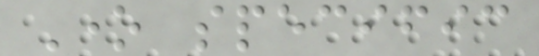One specific
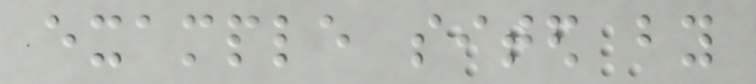example sited by
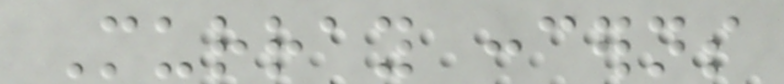Murray concerns
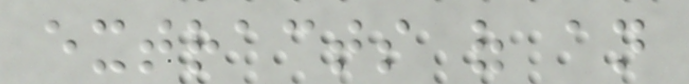extracts of an
